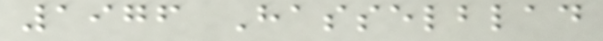1976 Hasselblad
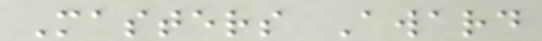Masters Award
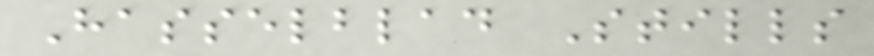Hasselblad Stills
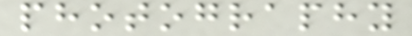photography
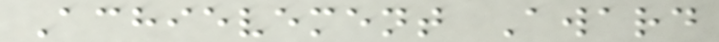Achievement Award
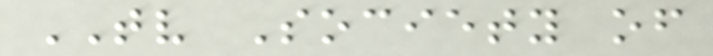TV Society of
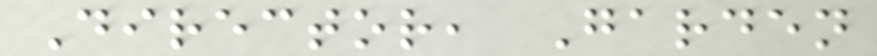Director, Garden
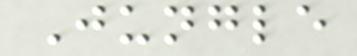Jungle
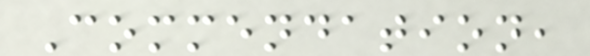Commendation,
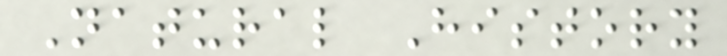Natural History
